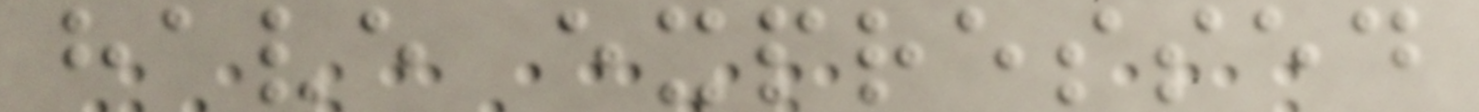have expressed
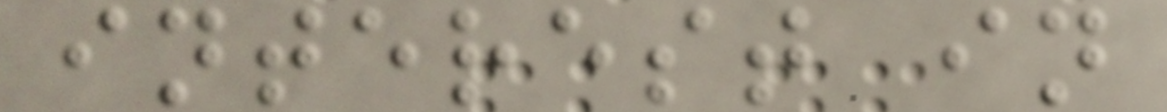interest in
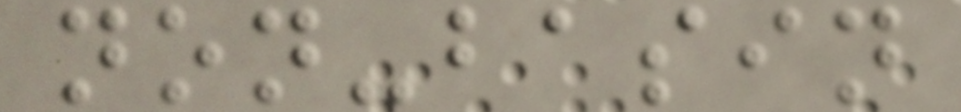non-basin
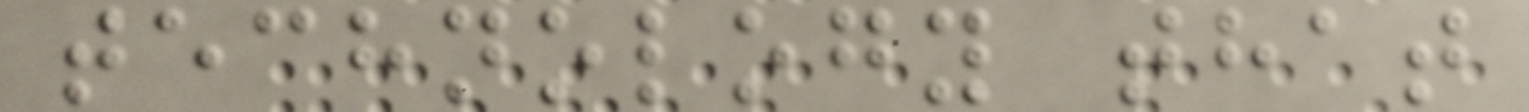technology that
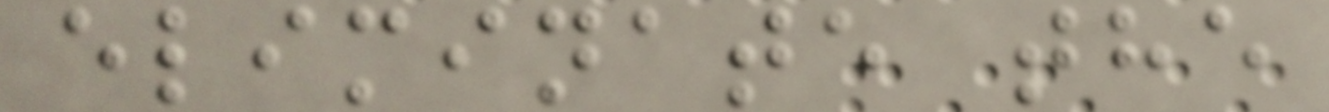eliminate the
